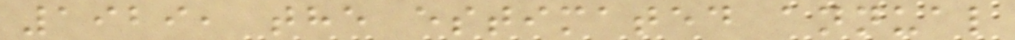1929, the estimated annual
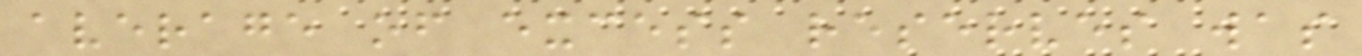average of excess reserves was
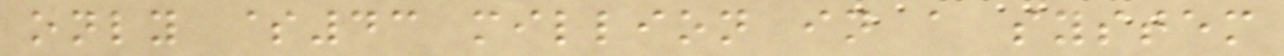only $43 million in a system
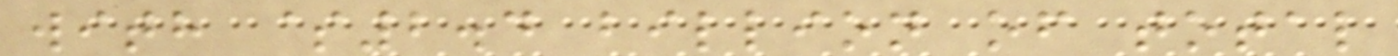with $2.4 billion of total
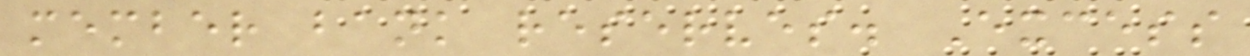member bank reserves. Excess
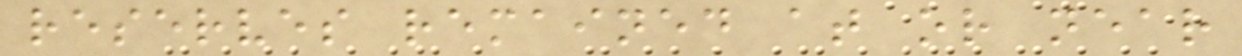reserves remained at or near
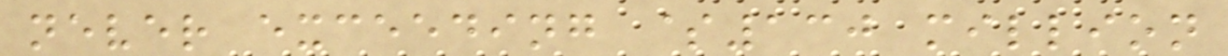never exceeding $130 million
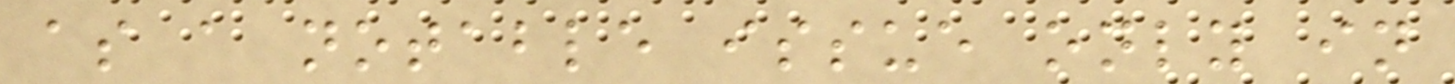as a notable issue only in
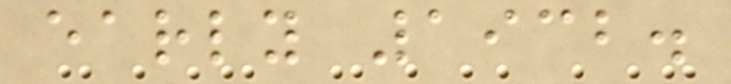early 1932.
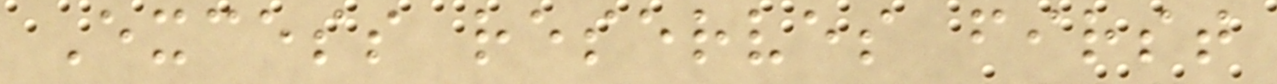Excess reserves first
